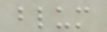blum
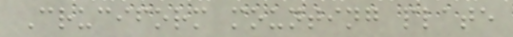Cruciform mounting plate
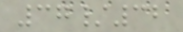37/32
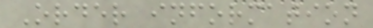Order information
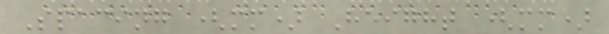Spacing (mm) Height (mm)
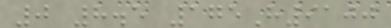0 8.5 175H9100
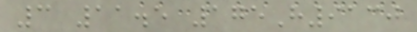3 11.5 175H9130
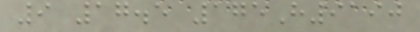9 17.5 175H9190
